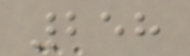258
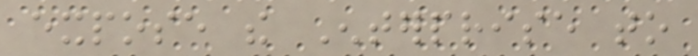expose the Enterprise to
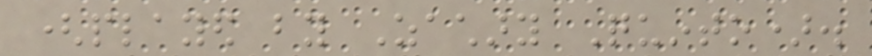(played by Zachary Quinto).
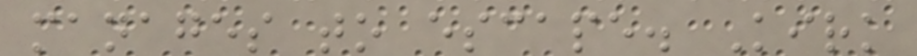manages to escape. Kirk
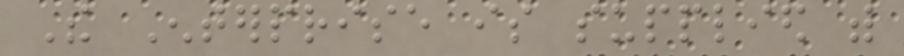The Enterprise is supplied with
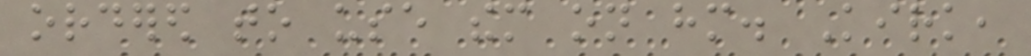ordered to use them on him. Kirk,
